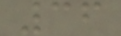36
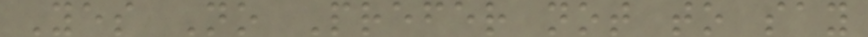Yes No Prefer not to say
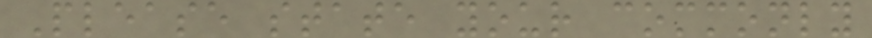Please state your commonly
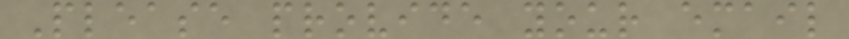Please provide your email
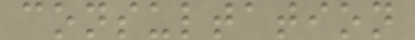consultation
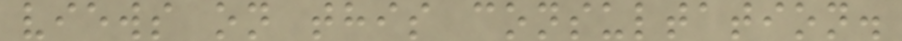views on this consultation.
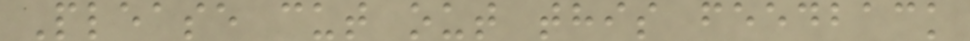Please cut out this feedback
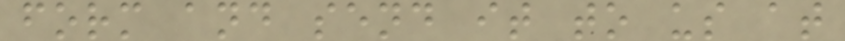form and send it to us at
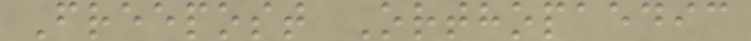Freepost Orthopaedic
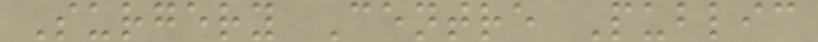Surgery Centre Public
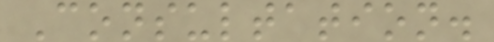Consultation.
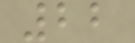22
